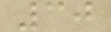30
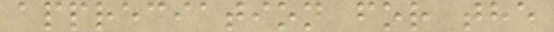appreciation for the
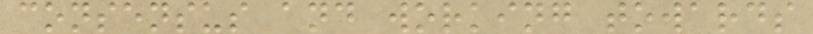consensus and working towards
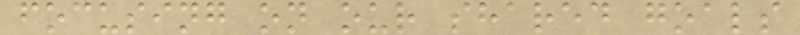focusing on our shared goals
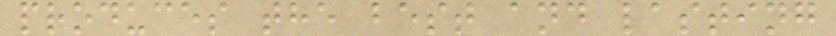produces the best and lasting
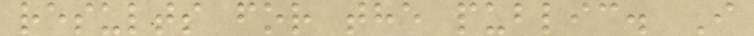results for the public. I
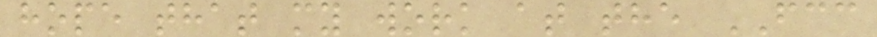hope that my work at the FCC
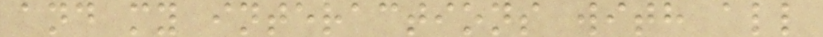and my interactions with all
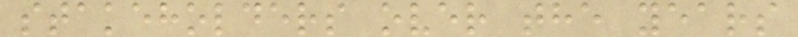stakeholders over the years
